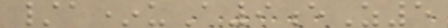/a*uA9eZ5
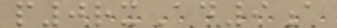p0rxAd9a
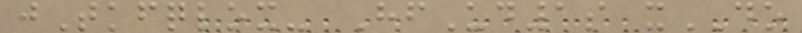jTkfqlox- HfUd1s xDO
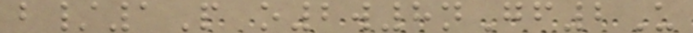b/1P o2w8nGf2U
